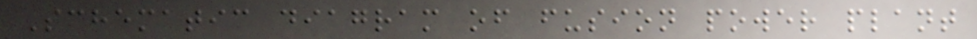Schematic diagram of fusion power plant
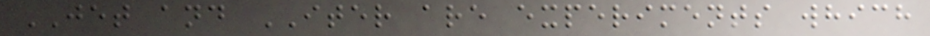JET and ITER are experiments which
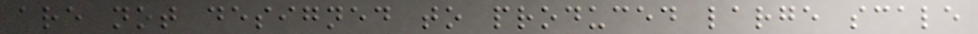are not designed to produced large scale
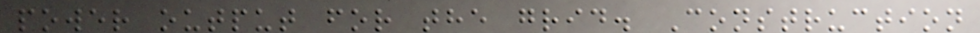power output for the grid. Construction
